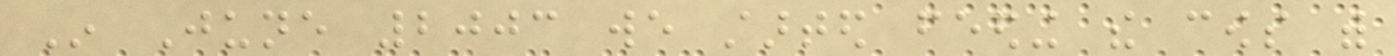In June 2003 we started feeding the cows with
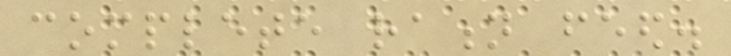complete ration feed.
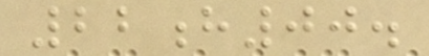22h00.
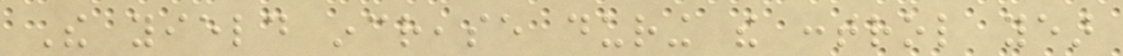The yield increase during the control year
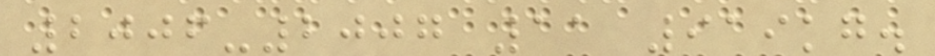2006-2007 11 919kg.
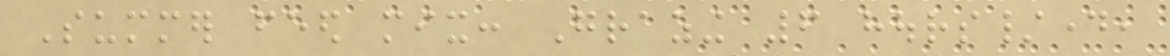Summer feed mix: Grazing 6 hours/day,
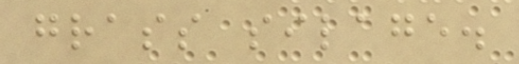grass silage.
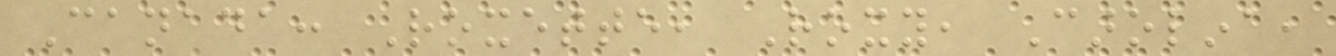Canada: Roxette, Roxy, Carolina,
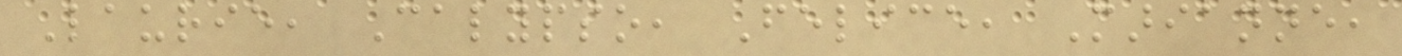Laurie, Calypso, Felice, Marianne,
